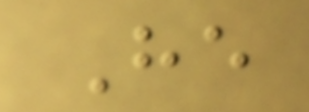He
